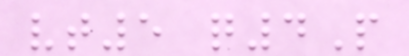vt5 q4P
